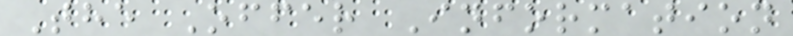The Offer Information
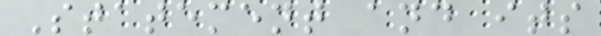Statement and its
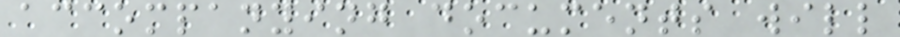accompanying documents will
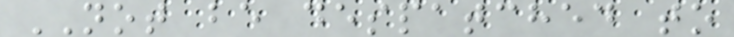NOT be despatched to
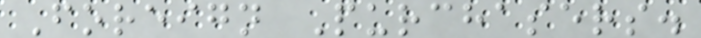Foreign Purchasers.
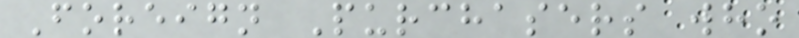Foreign Purchasers who
